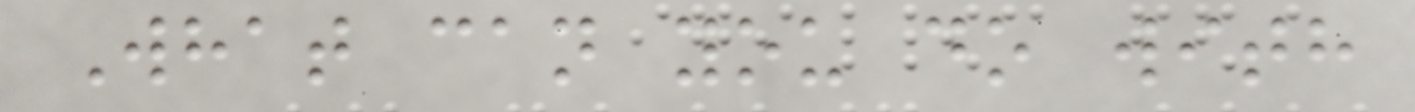What can you do with
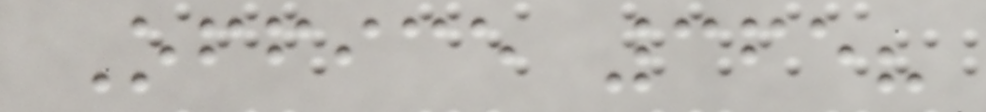Office 365?
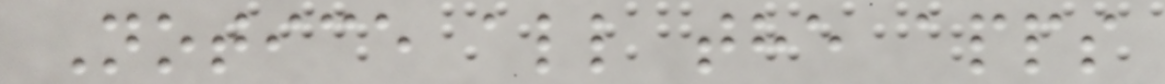Notice all the apps
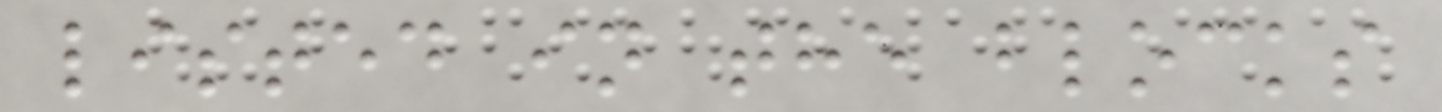listed in the blocks
